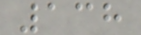138
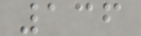136
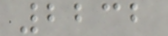2232
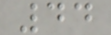44
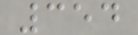354
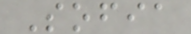Sofia
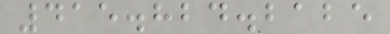415.824.2125
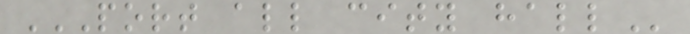PORT ALL CITY HALL
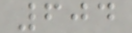604
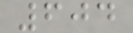604
